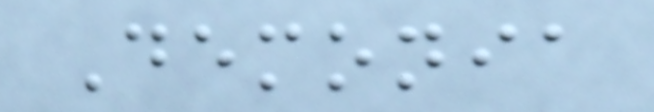Demonia
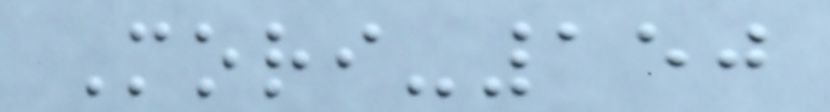Mori-150
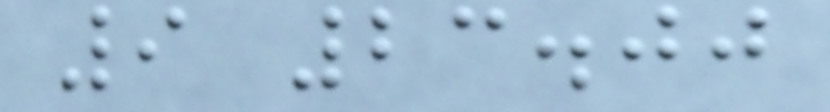9 23.00
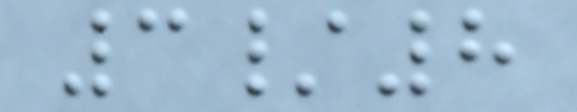3/8
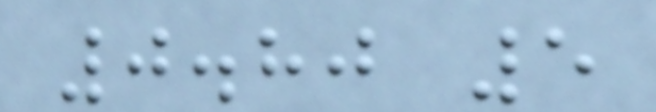0.80 5
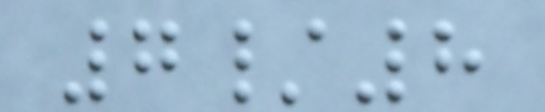7/8
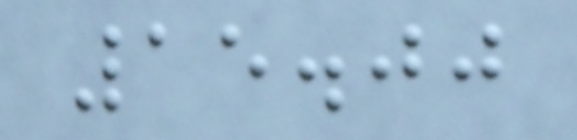15.00
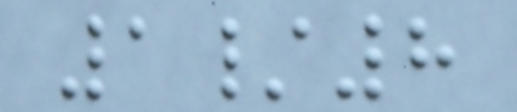1/8
